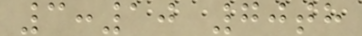3:10 70th
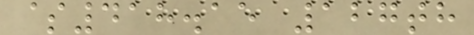$418.15 127th
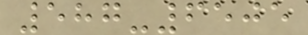587-6505
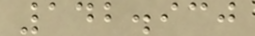142.930
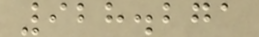928.271
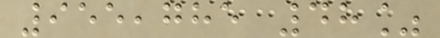955,785 48%
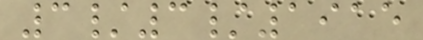3/3/1915
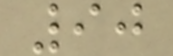90
